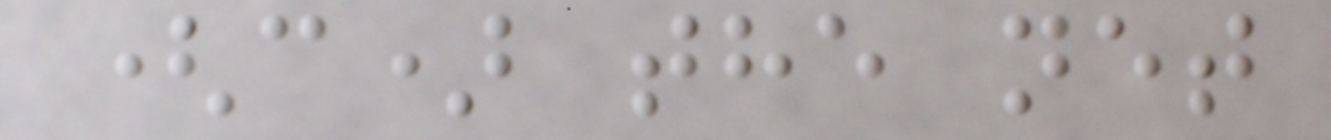(c) the net
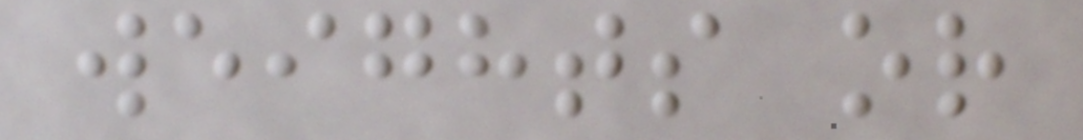weights or
